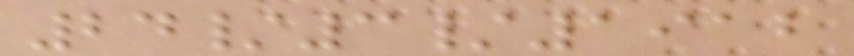24/3/1912
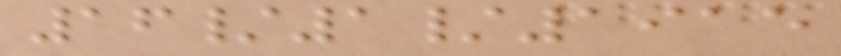16/1/1915
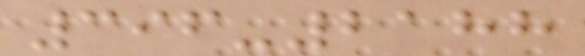396-2188
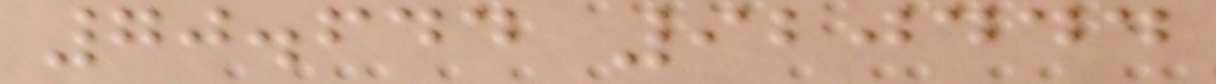70.644 920444
